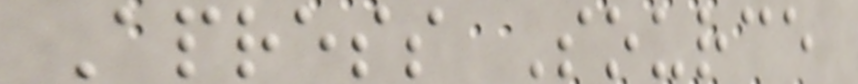Apress Source
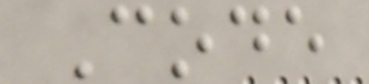Code
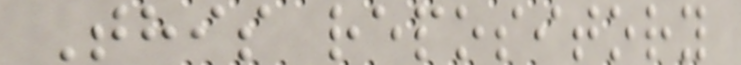This repository
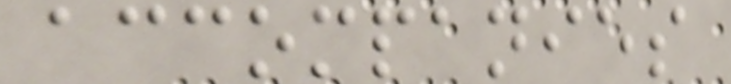accompanies
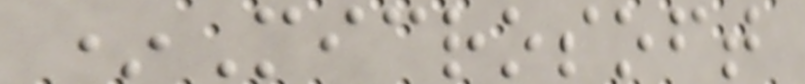*Microsoft
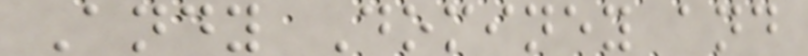Andy Dominey and
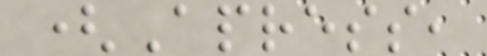(Apress,
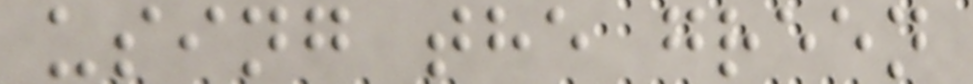using the green
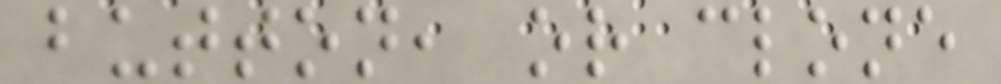button, or clone
